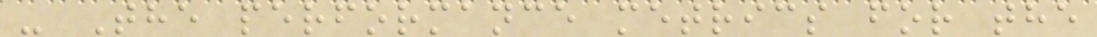- The performance metrics for the
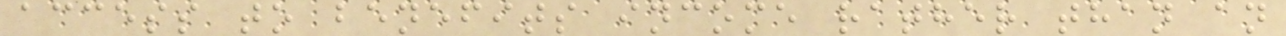access to benefits income rather than an
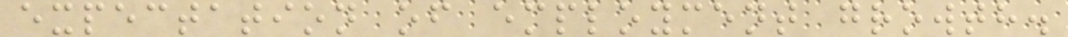expectation of employment growth.
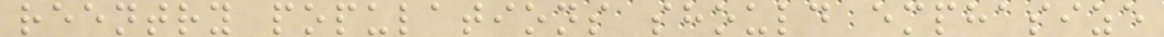reentry populations should emphasize
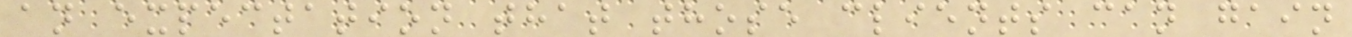an expectation that those clients can gain
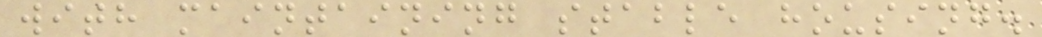with maintaining stable housing.
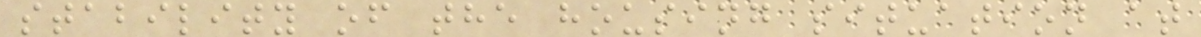stability of the housing situation at
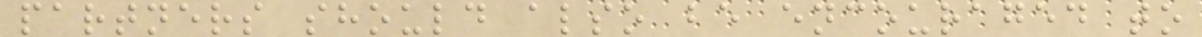partners should also be encouraged to
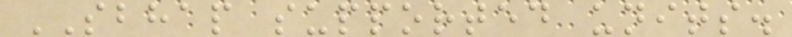SBHAP supported units.
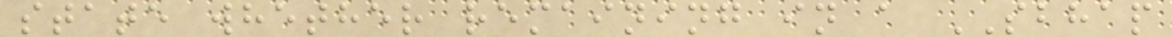state whether remaining in a SBHAP
